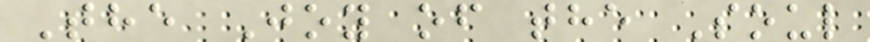The Joy of the Soul
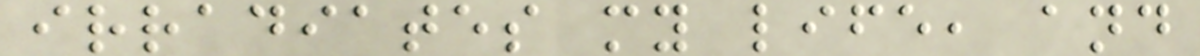irradiates my life, and
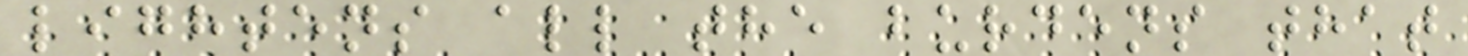lightens all the burdens that
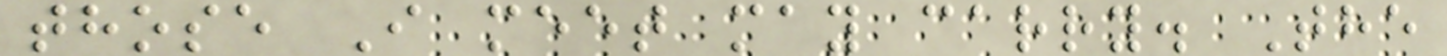those I meet may carry. The
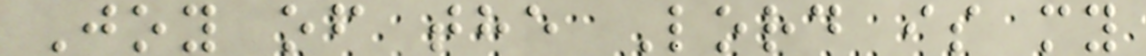Joy of the Lord is my
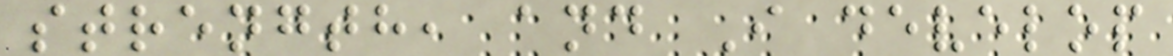strength, and I develop
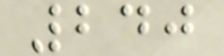240
